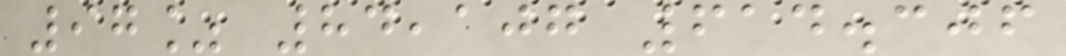97% 84,107 614.306
